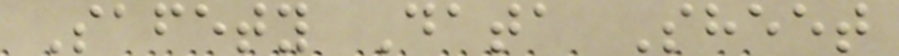Safety Data Sheet
